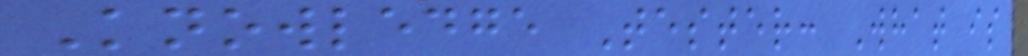Knowledge Tester: What is
